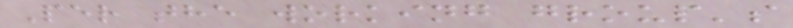Per the working group's
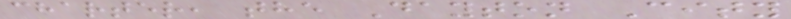charter, the Dayton City
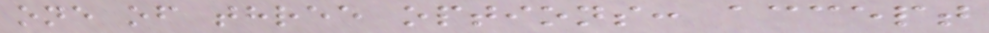one of three options: accept
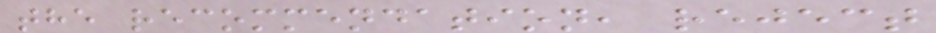the recommendation, reject
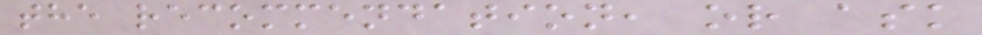the recommendation, or ask
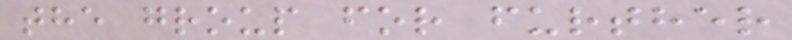the group for further
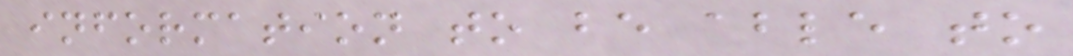information to be able to
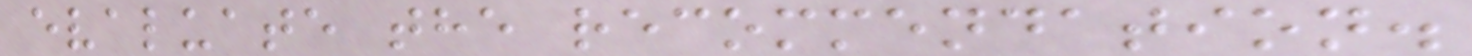evaluate the recommendation.
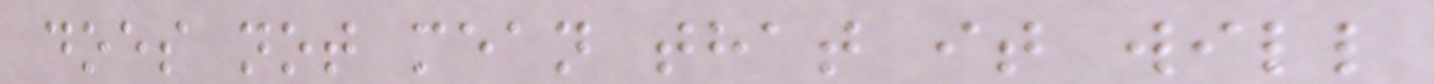does not mean that it will
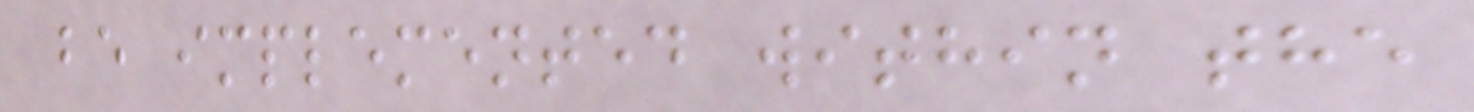be implemented within the
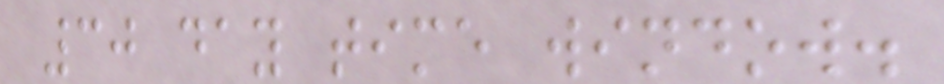30 day time window.
